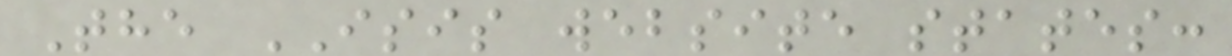The ISIS website states:
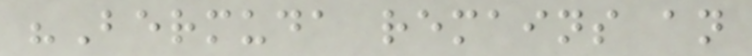"Bermuda remains an
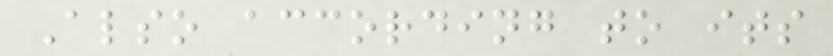Also according to its
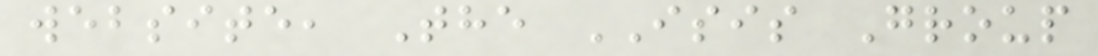website, The ISIS Group
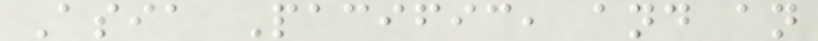Asia Pacific, and an
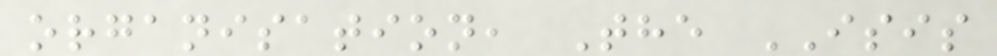organisation, The ISIS
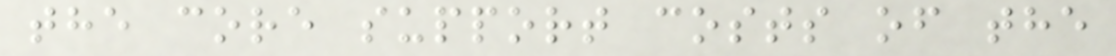the core support costs of the
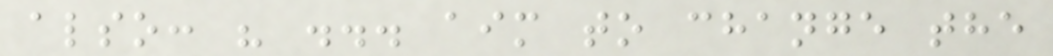also: " ... aim to change the
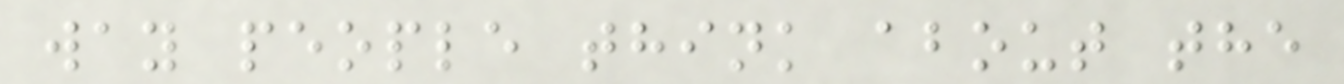way people think about the
